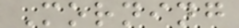Morning
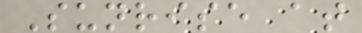Sunrise at
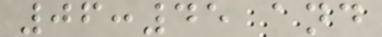06:45 and
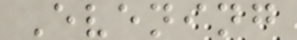Evening
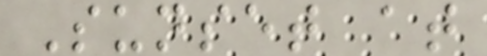Sunset at
